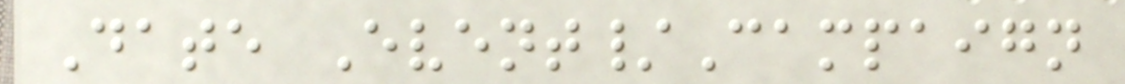Date Event/Campaign
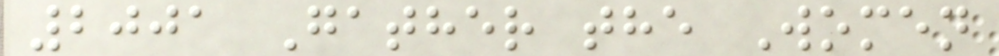2001 Gather the Women
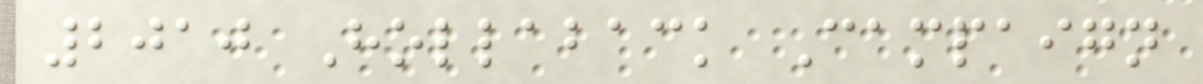2010 Hollaback Campaign
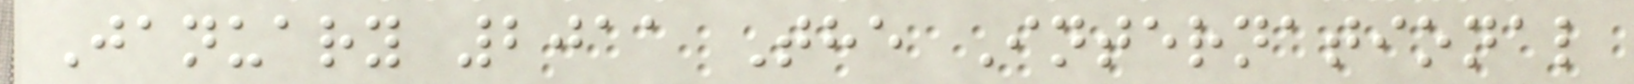January 2011 The International
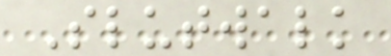Slutwalk
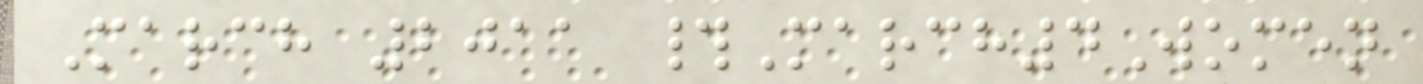March 2011 #March4Women
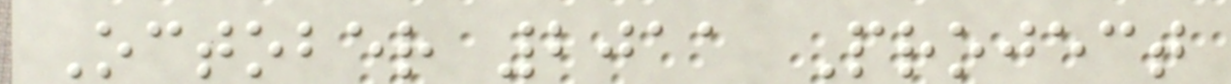October 2011 Project
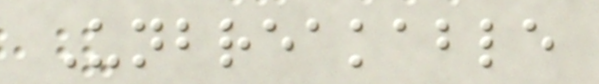Unbreakable
